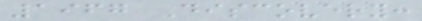1967 Discovery:
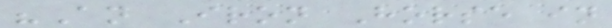"An Iron Horse in
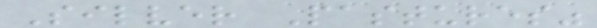Silver Pastures"
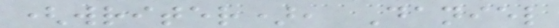(writer), Daniel
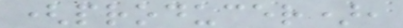(producer),
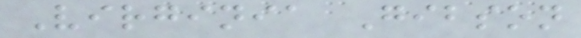Virginia Gibson
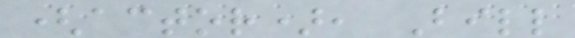(actor), Bill
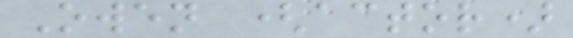Owen (actor)
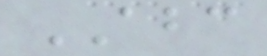ABC
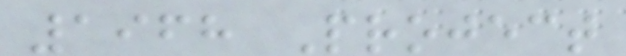1968 Project
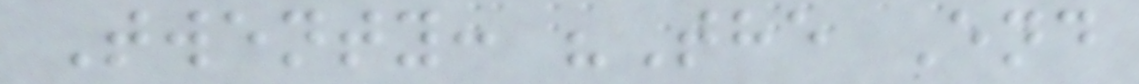Twenty: "The End
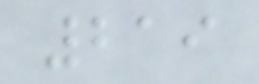219
